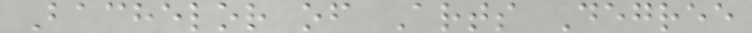Bachelor of Arts Degree
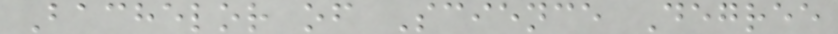Bachelor of Science Degree
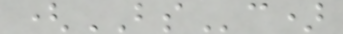(BSc)
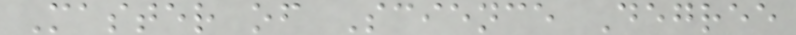Master of Science Degree
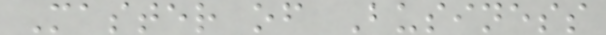Master of Business
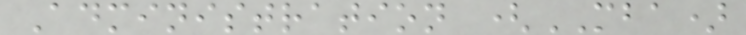Administration (MBA)
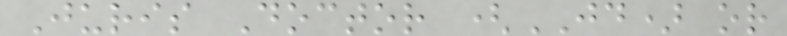Juris Doctor (JD) or
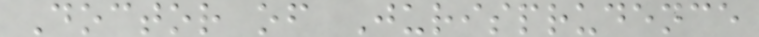Doctor of Jurisprudence
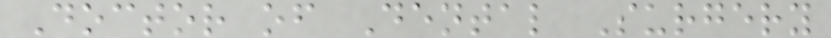Doctor of Dental Surgery
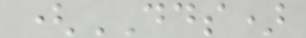(DDS)
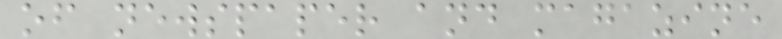of newspaper and magazine
